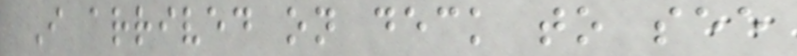I arrived on deck to see
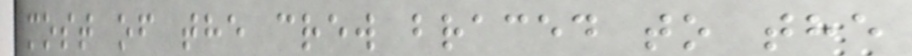most of the crew braced to the
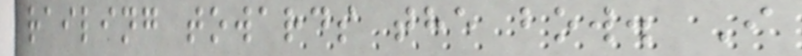railing towards the bow. I
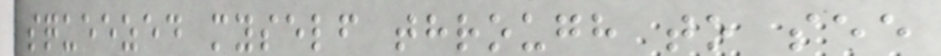squeezed myself through to see
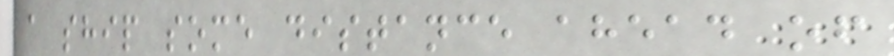a ship some distance ahead of
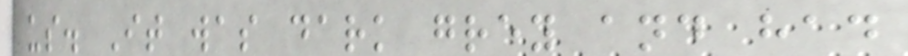us. It was dark grey and had
